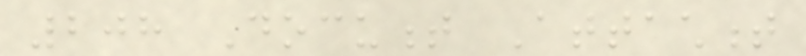208 Document Attachment
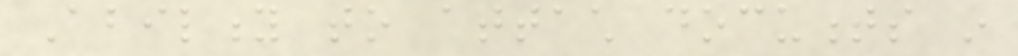Ability to attach documents in
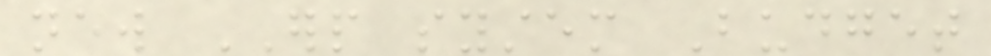new ERP system Budget
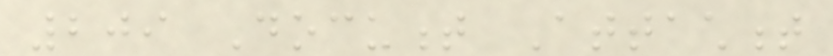209 Document Attachment
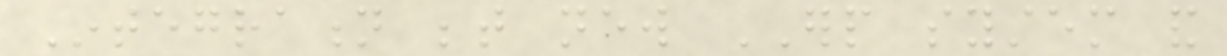Integration between new ERP system and
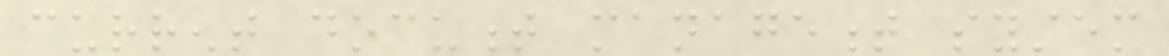current document management system
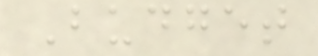Budget
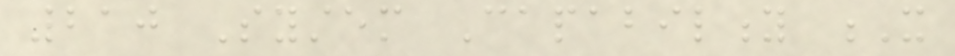210 System Capability X
